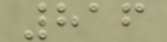816
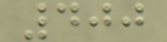400
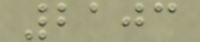2103
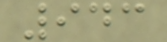943
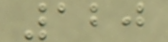120
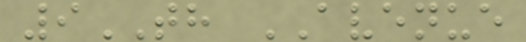9TH AVENUE
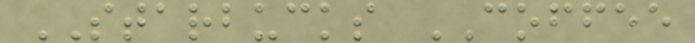STARBUCKS COFFEE
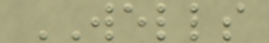WELLS
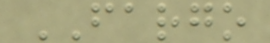FARGO
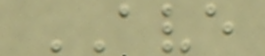AVE
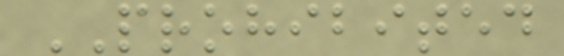PROHIBITED
